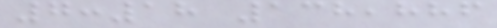7:18 138,886
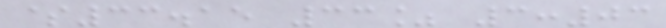$33.15 33% 3:03
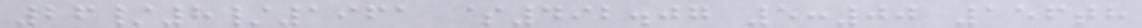26/8/1961 $492.07 5:00 156th
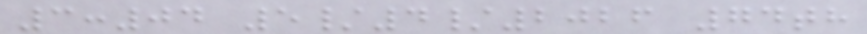3:04 5/4/2026 74th
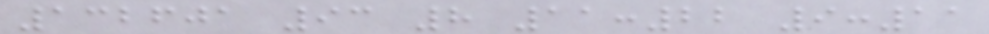132601 93 8 11:22 9:11
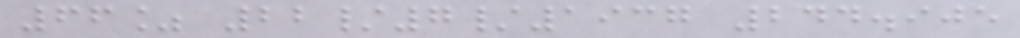66% 22/7/1937 244.905
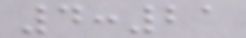4:21
